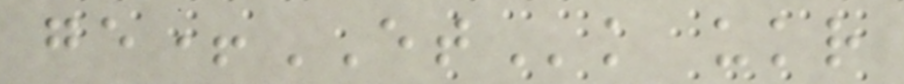ge+ETk ukr
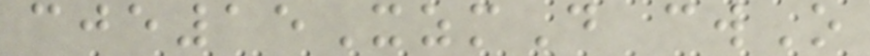cje15XzmD cwO
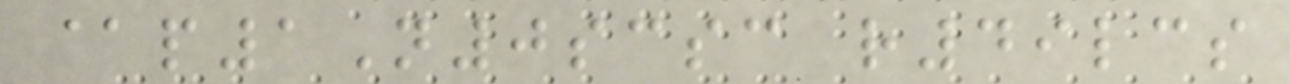@p1N0scsc r49lcs
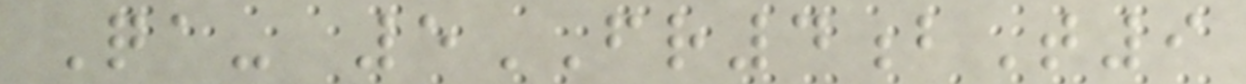Qa- 5FR4bT9
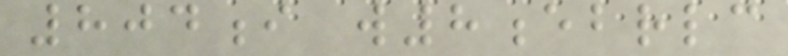804i w8ebrlc
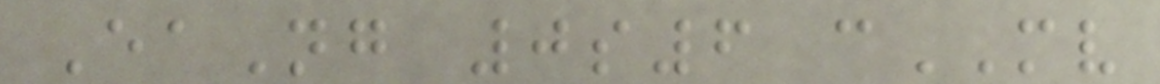EaNg 0s6 cMV
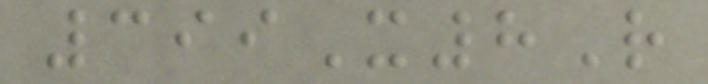399X8R
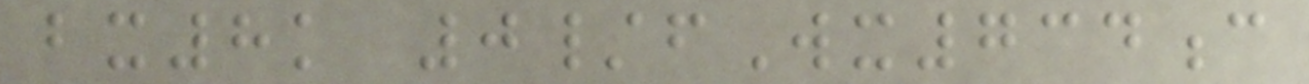bx8k 0/fWx734c
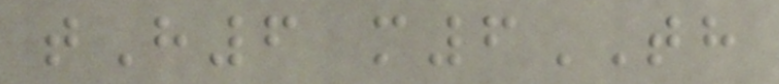tH6 m6TH
